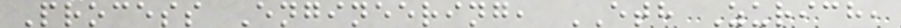Process Engineering, ETH Zurich,
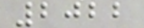2022
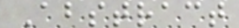Abstract
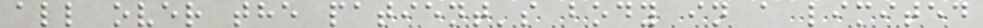all over the patient's body in a limited
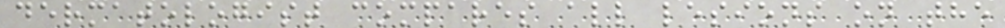dermatologist compares all lesions on the
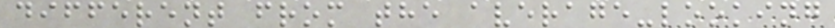different from the average-looking
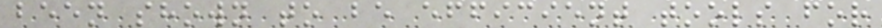been shown to be efficient tools for
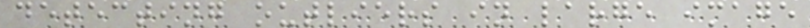detecting outliers in large image
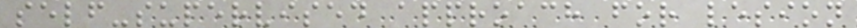self-supervised approach for lesion
